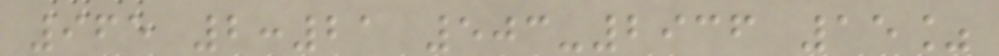965 2:21 503-2936 15%
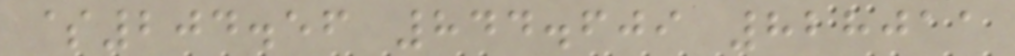$204.56 844.609 828011
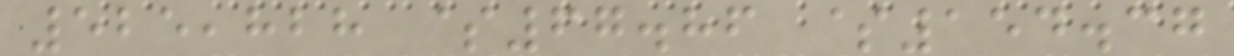525,828 $67.86 $154.37
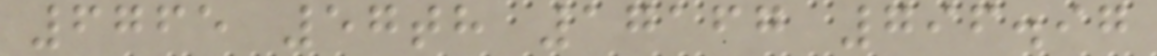6765 57th 17167 796.97
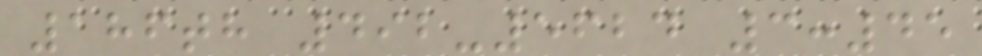186th 492-5624 3:45
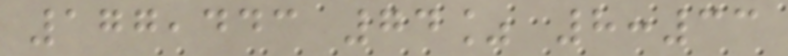177,443 74% 8:33
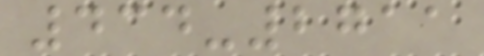434-2711
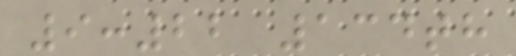9:22 134th
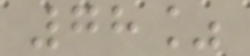78%
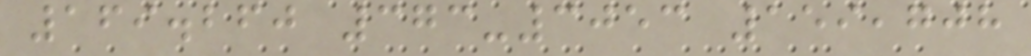169.260 373-3053 159,708
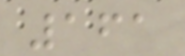161
